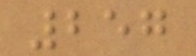257
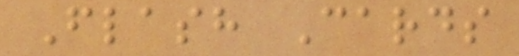Flash Cards
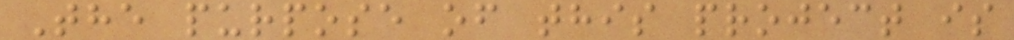The purpose of this project is
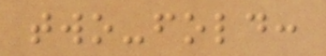two-fold:
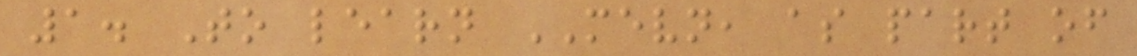1. To learn MEVN, as part of
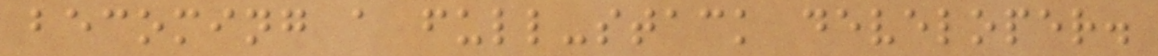becoming a full-stack developer.
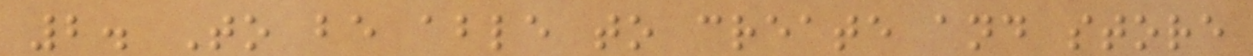2. To be able to create and store
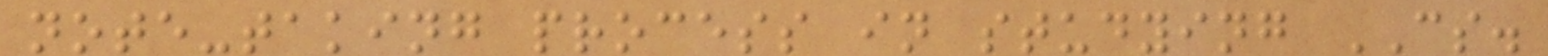note-taking process in studying CS.
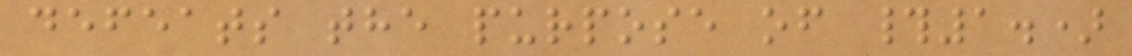defeats the purpose of #1.)
